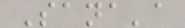Sana'a
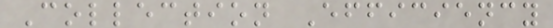Collection Efficiency
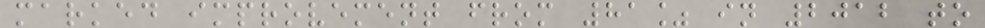marked improvement from 81% in 2012 to
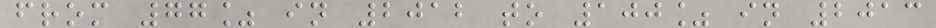from 77% in 2012 to 100% in 2013
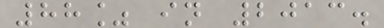88% in 2013.
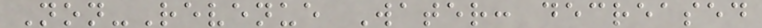Non-Revenue Water: decreased
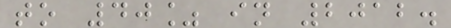to 40% in 2012.
